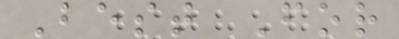Best For
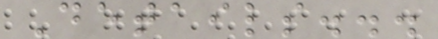Details...
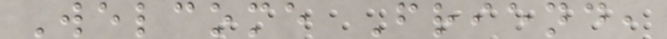Welcome Friend,
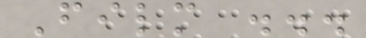Film ...
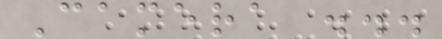Camera ...
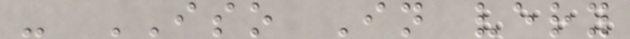- ISO In very
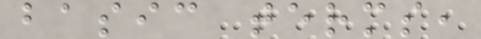basic terms,
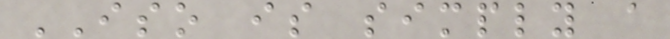ISO is simply a
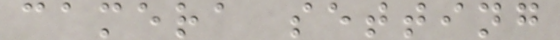camera setting
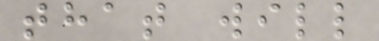that will
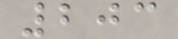203
